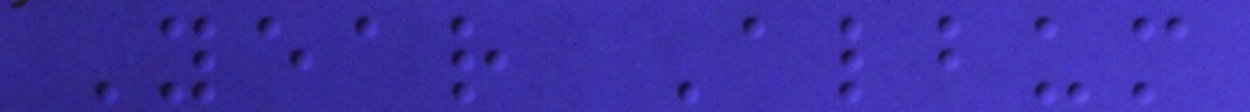Year Album
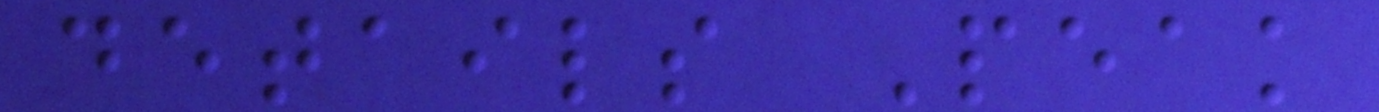details Peak
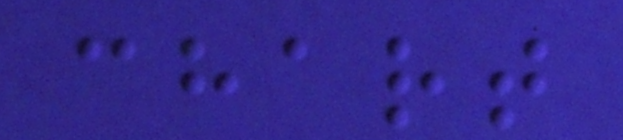chart
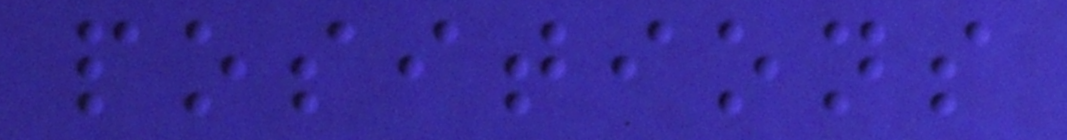positions
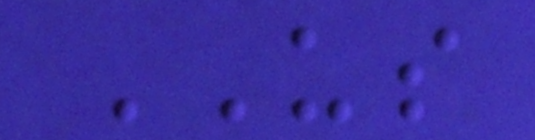US
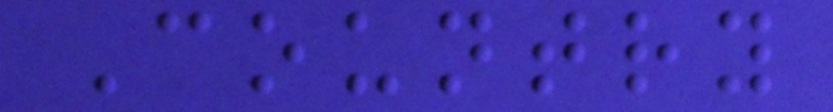Country
